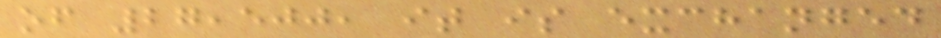of 27,500, it is exchanged
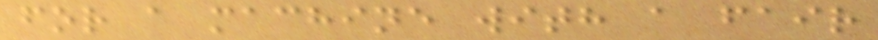for a machine with a fair
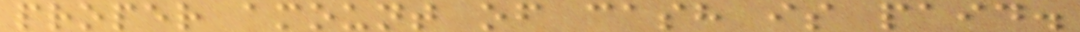proper amount of cash is paid.
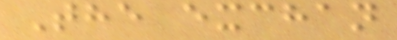The exchan
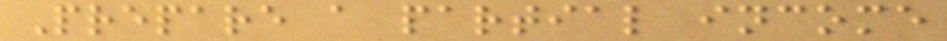Prepare a partial income
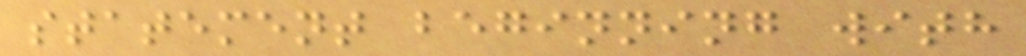statement beginning with
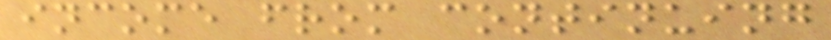income from continuing
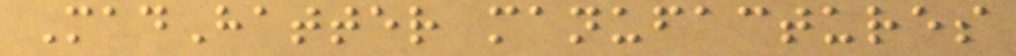MadHatter manufactures
